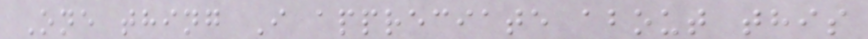One thing I appreciate about this
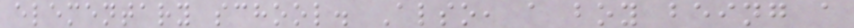elementary school. Also, a boy being a
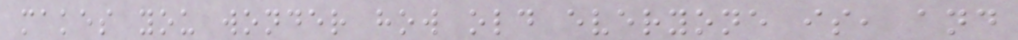makes you wonder how old everyone is, and
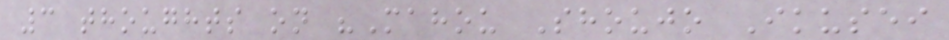3 thoughts on "Mahou Shoujo Ikusei
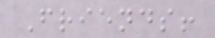Friends!
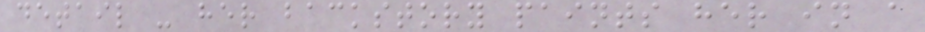detail - her backstory paints her in a
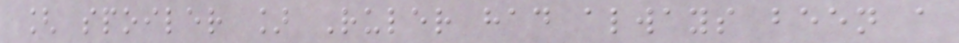[ spoiler ] Ruler had always been a
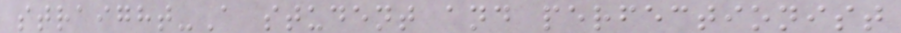straight-A student and perfectionist
